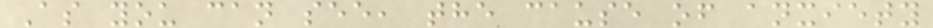As you can see, the cause of anxiety
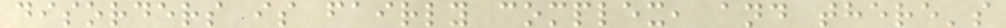disorders is fairly complex, and there's
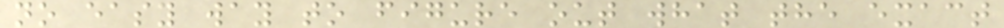no easy way to figure out what the exact
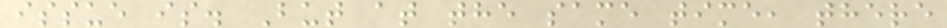issue is. But at the same time, there
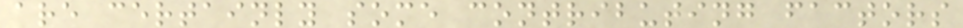are certainly some contributing factors
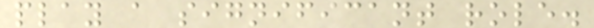play a significant role.
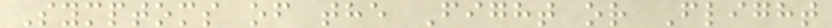Symptoms of the Fight or Flight
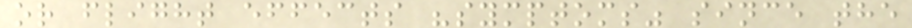or flight effects "symptoms" since the
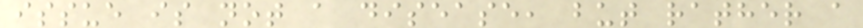issue is not a disease, but rather a
